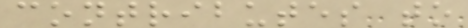contributes to
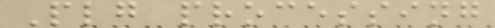Plg processing
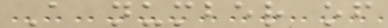A number of
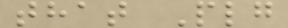that Plg
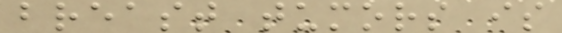breast tumors is
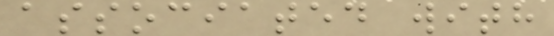associated with
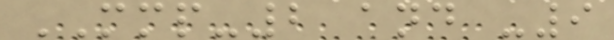MMP-2 and -9
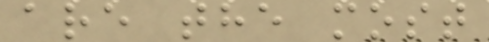are the most
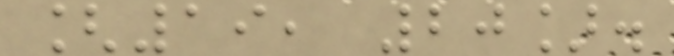[19, 20].
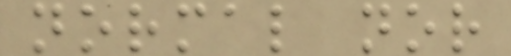normal nor
